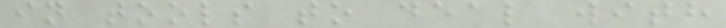in tools to deal with
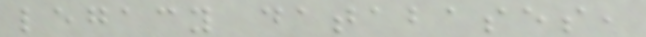legacy databases,
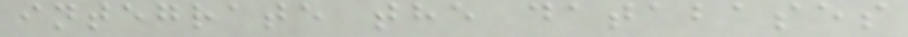integrate the databases
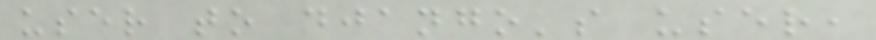user to django's user,
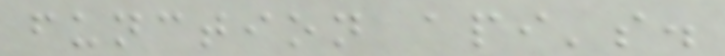function api's.
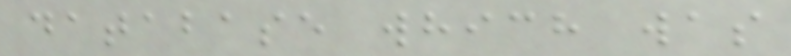database which was
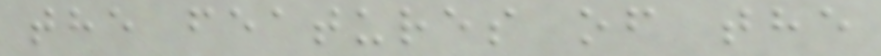the features of the
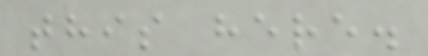this here.
